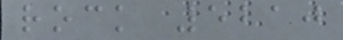rock 5210
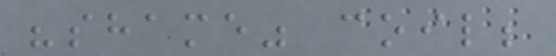"shame" coil;
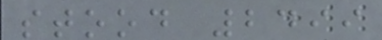stood 2499
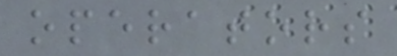operators
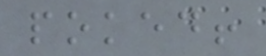poked!
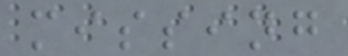missing
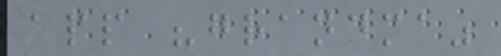app "grandma"
